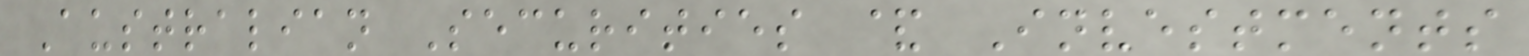Australian Securities & Investments
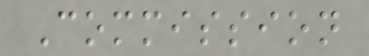Commission
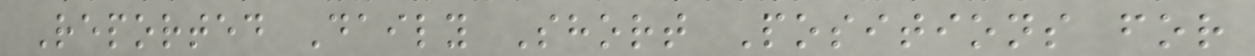Reported Daily Short Positions for
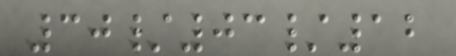30/03/12
